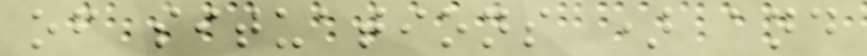of situations ) and
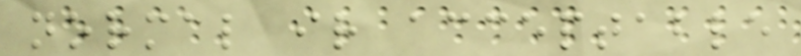normal ir acceptable
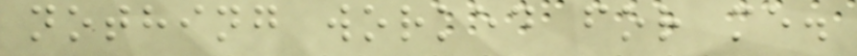nothing worked for me.
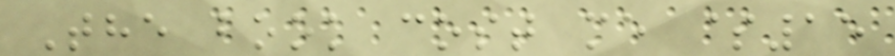The book cost me $15
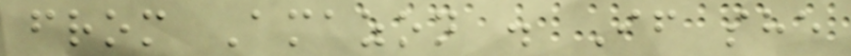from Amazon . If she
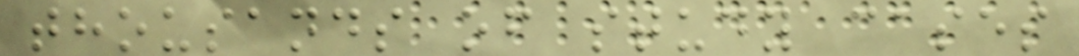thousands of study cases
